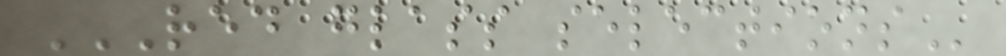RED GLASS SELECTIONS
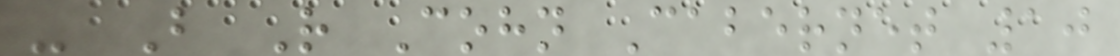- B R Cohn Cabernet 10
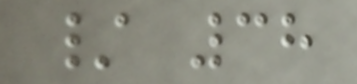/ 38
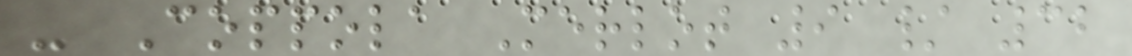- Coppola Merlot 9 / 32
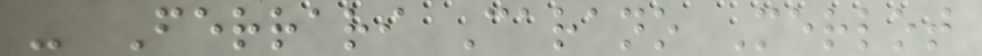- Ferrari Carano Merlot
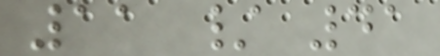11 / 41
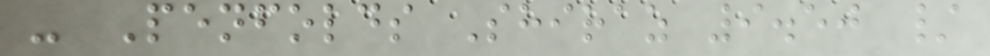- Penfolds Shiraz 9.50 /
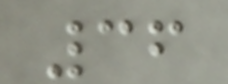36
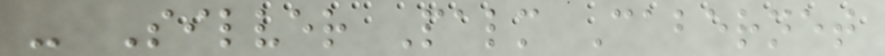- Silver Palm Cabernet
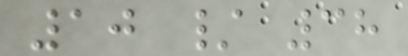10 / 38
